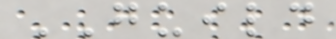GUILD
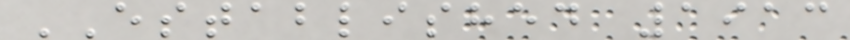ESTABLISHED 1913
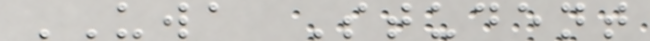UWA Student
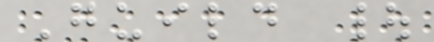Guild |
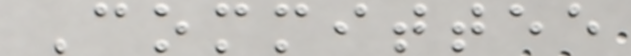Committee
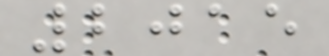2015
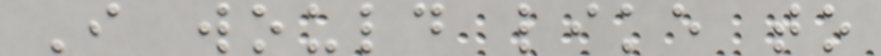I would like to
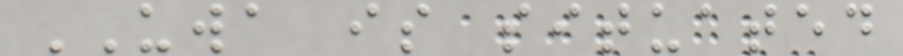UWA is situated
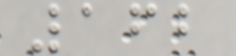162
